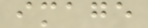image
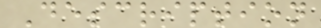Description
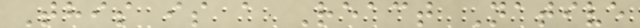This is a React Native
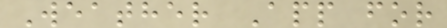Weather App for
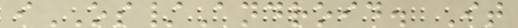iOS/Android. It
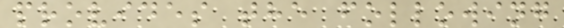provides the following
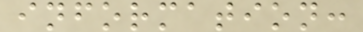information:
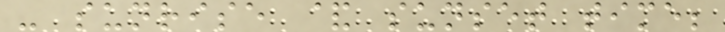- sunrise & sunset time;
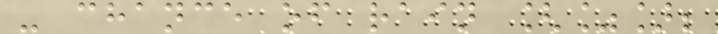- chance of rain [%];
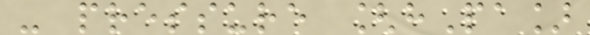- pressure [hPa]
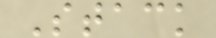Stack
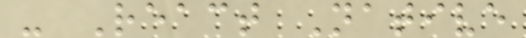- React Native
